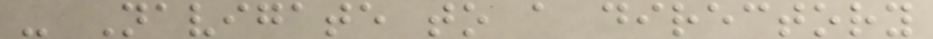- Navigate to a directory
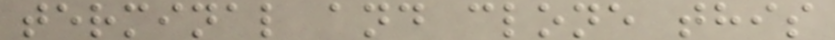terminal and clone this
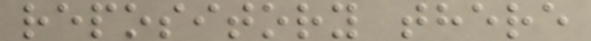repository there
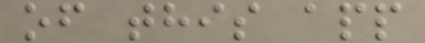of this app
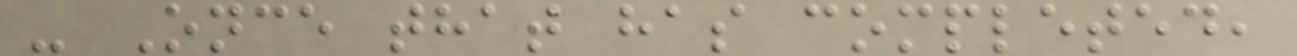- Once that has completed,
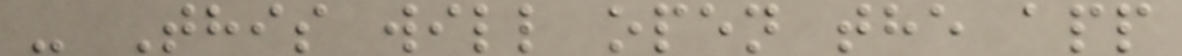- This will open the app
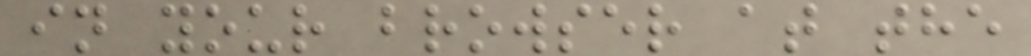in your browser at the
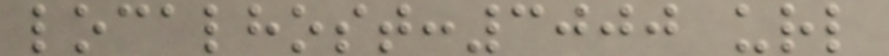localhost:3000 url
